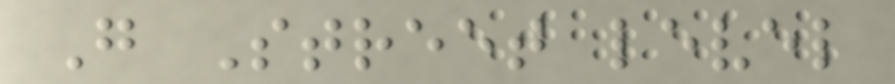G Street level
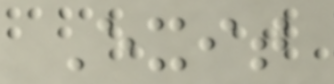Exit
